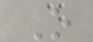O
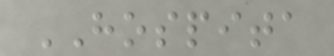HOSPITA
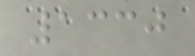1330
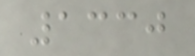1330
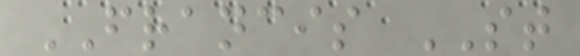FRANCIS ST
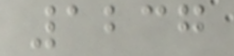1237
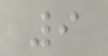9
